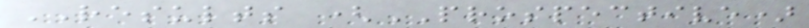RESULTS (PROSPECTIVE)
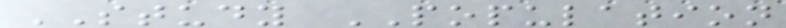STUDY POPULATION
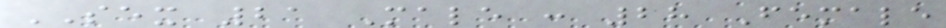SEX 21 Male : 28 Female
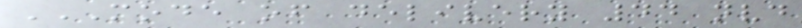MODE OF DELIVERY 44 NVD
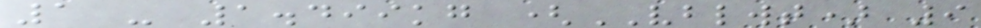1 - 1.499kg (VBLWT) 9
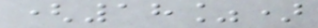(18%)
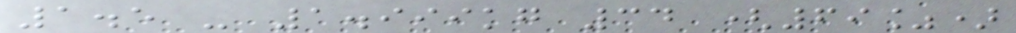1.5 - 1.999kg 34 (69%)
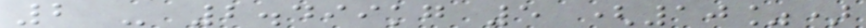2 - 2.499kg 5 (10%)
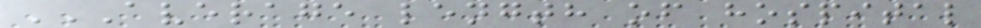AVERAGE LENGTH OF HOSPITAL
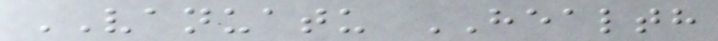VANUATU HEALTH
